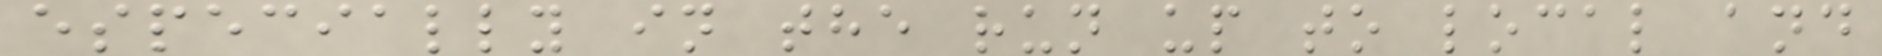especially in the run up to local and
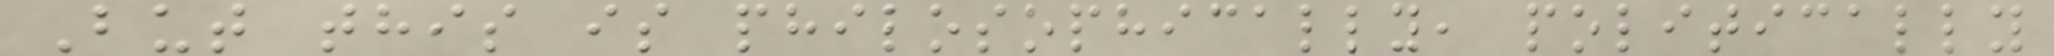But this is philosophically, politically
